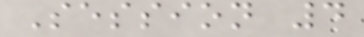Session 4
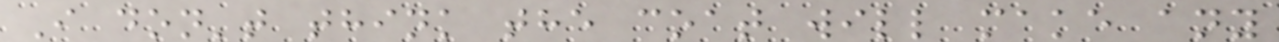I don't think the coat will make any
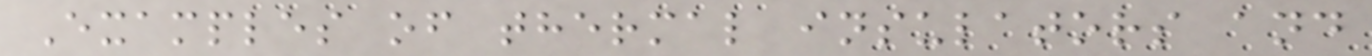Examples of thermal insulators and
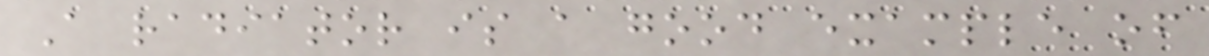A radiator is a good example of
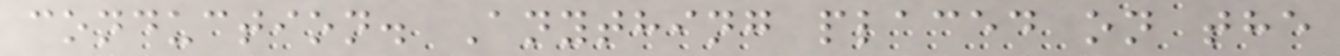conduction. Anything placed on the
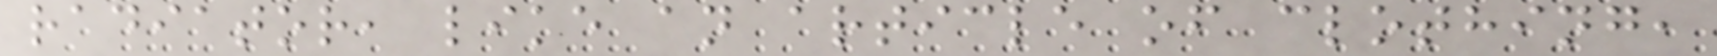radiator, like an article of clothing,
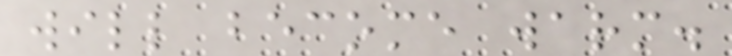will become warm.
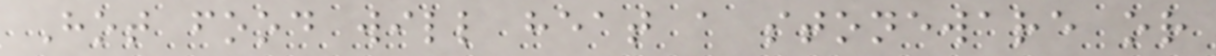Hot food will heat a stoneware or
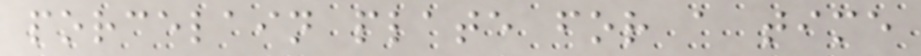porcelain plate for a time
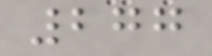277
